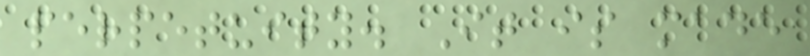perpetuity. It is made
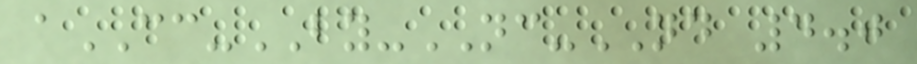aCC-BY-NC-ND 4.0
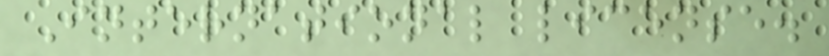International license.
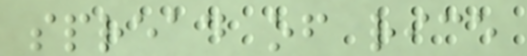spread of rice
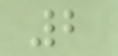2
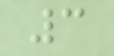3
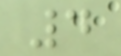4
